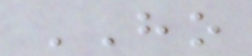HO
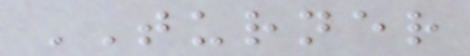TURNER
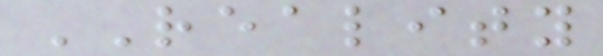REALITY
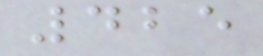425
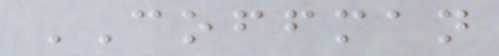COFFMAN
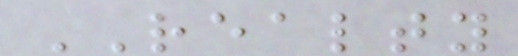REALTY
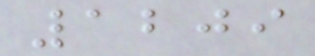1209
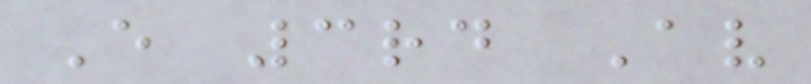E 3rd Av
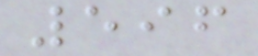596
